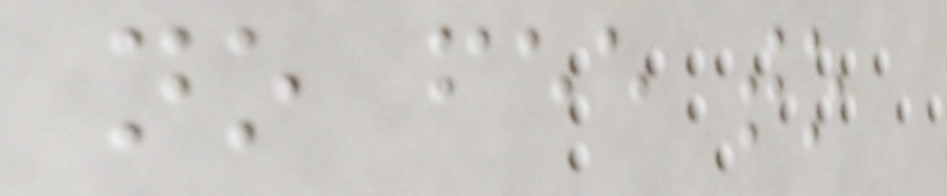no fee to
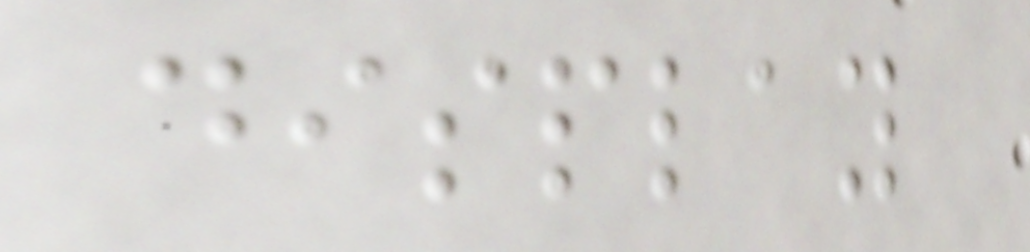display
